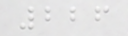226
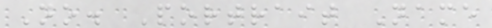No. Portrait Name
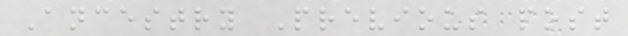Ancestry Previous post
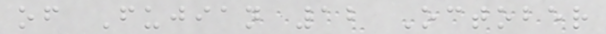of Fujian 12 October
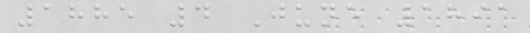1885 4 June 1891
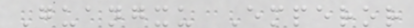Guangxu Emperor
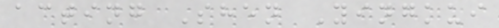acting Shen Yingkui
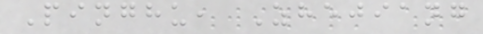Pinghu, Zhejiang
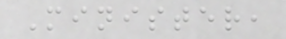Minister,
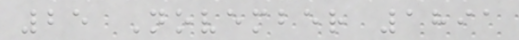25 November 1891
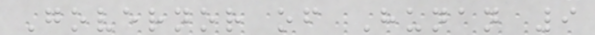Governor of Hunan 9
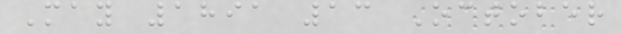May 1891 13 October
